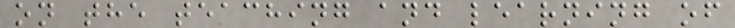on the teaching and learning of
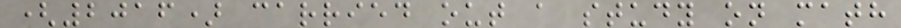(2016) carried out a study on math
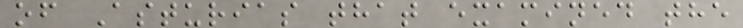of Asturias that examined the
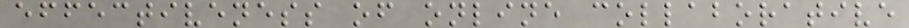effectiveness of online collaborative
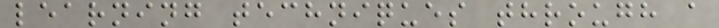learning techniques through a
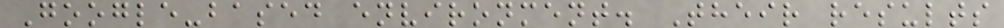Google-based environment. Their results
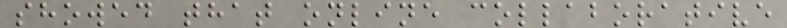showed that online collaborative
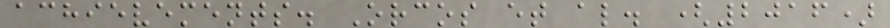achievements. Orcos et al. (2016)
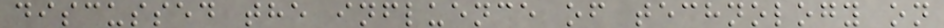discussed the influence of technology on
